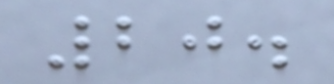20.
